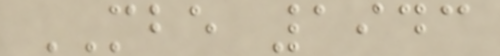MBE 1943
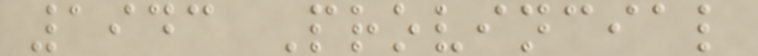1943 Provincial
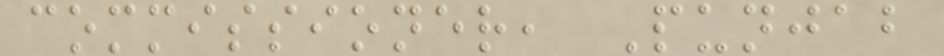commissioner, Punjab
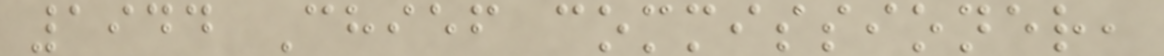1944 Chief commissioner,
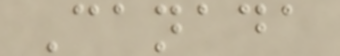Canada
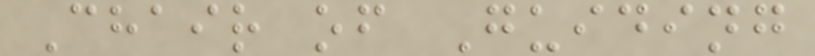Chair of Guiding
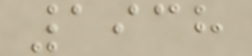1938
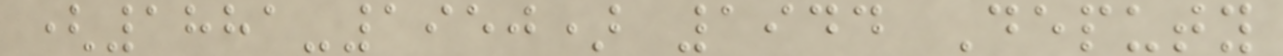(1881-1950) 1944 Deputy
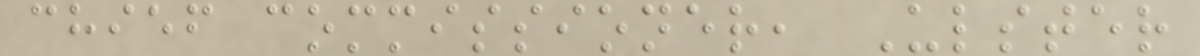chief commissioner, Ulster
